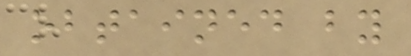obtained by
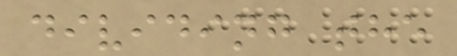dividing the
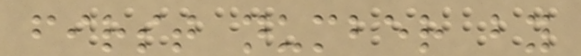first number by
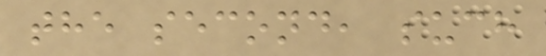the second, such
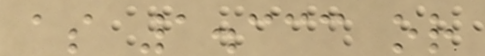as 1.333 or
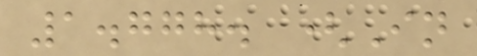1.778. (In
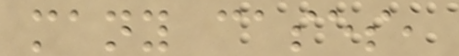many cases,
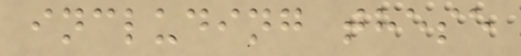including these
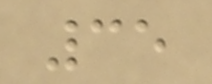35
